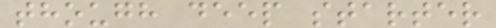though deep starter
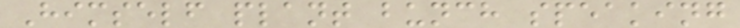Himself plant bunch speaking
